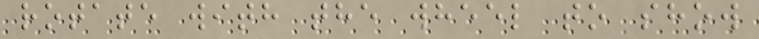rotate with the wheel to show
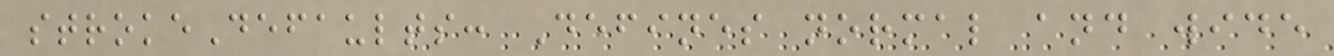strokeDefaults: Defines normal and wide
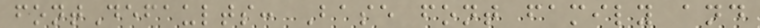fontDefaults: Base font family and
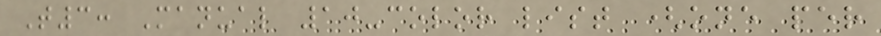T3: Manual 10-color list (one per
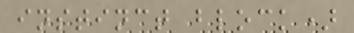instinct block)
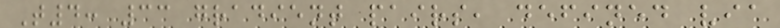T4: 33 gradient pairs, defined via
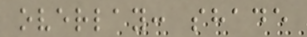overlay: shade
